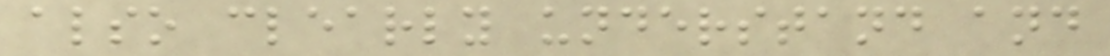also clearly understand and
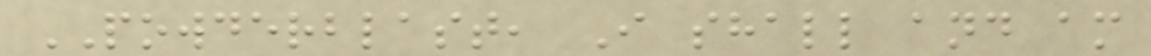POWDERBLAST, I shall and am
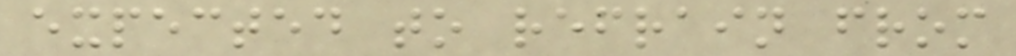expected to refrain from
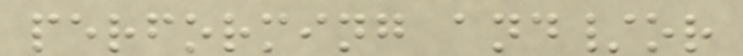performing and/or
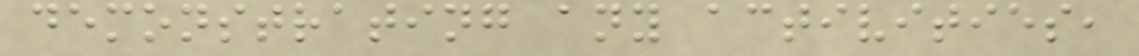demonstrating any activities,
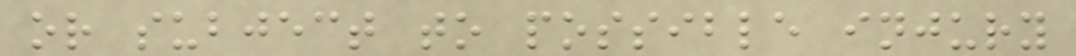or subject to possible injury
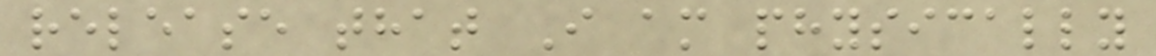release that I am physically
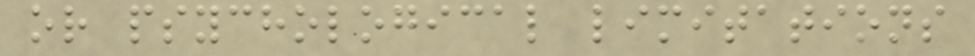or psychological limitations
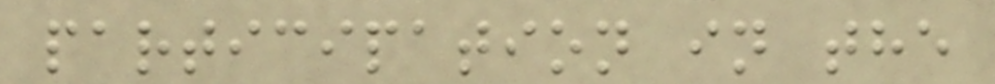participation in the
